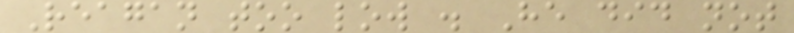Reagan too low . He did not
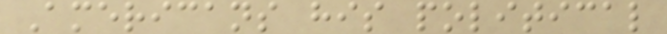Americans his political
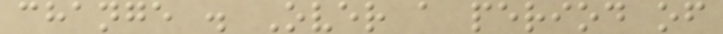change . Over a period of
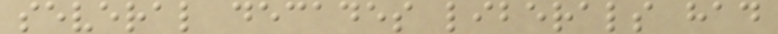several decades liberals had
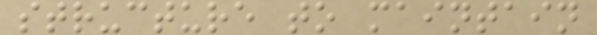structure to maintain
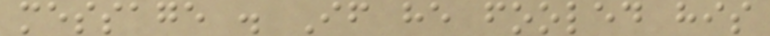message . If he fooled his
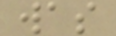was
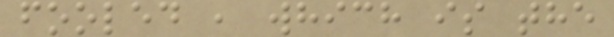fooled , which is the
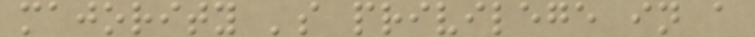majority 's privilege in a
